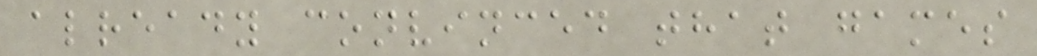already convinced that games
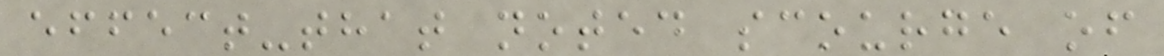effect-that noted scourge of
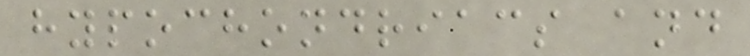hypochondriacs and
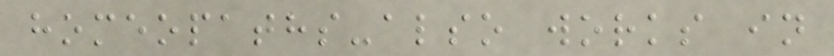homeopaths-also works in
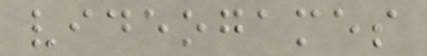videogames
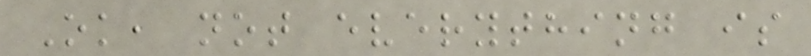Ok, not everything is
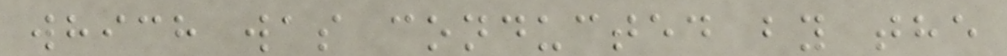which was conducted by the
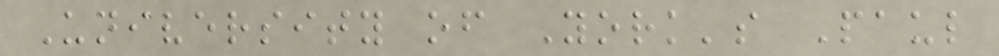University of York's Paul
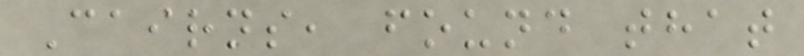Cairns, found that
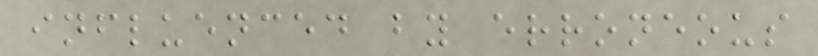influenced by erroneous
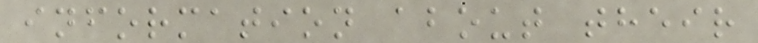information about their
